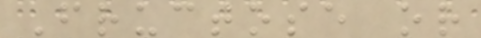Fructose or
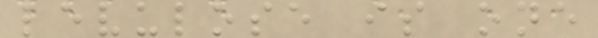levulose is one
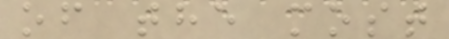of the most
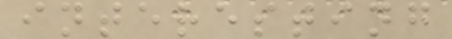interesting
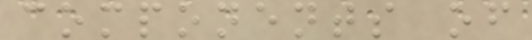components of
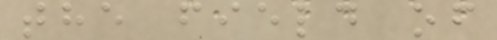the field of
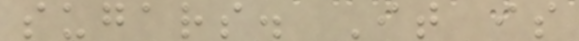sugars. It is
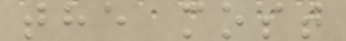the most
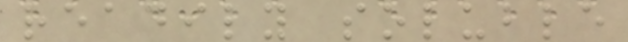readily soluble
